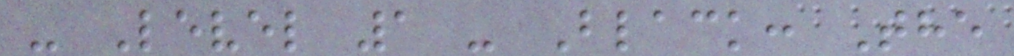- Level 1 - Black: The
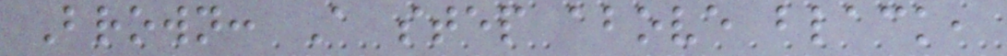Brown: A step above black,
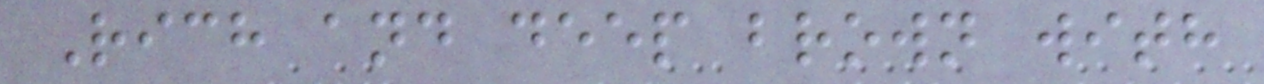Rich and deep brown with
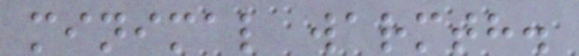minimal warmth.
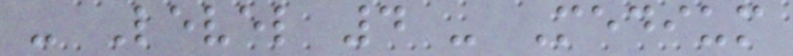- Level 4 - Medium
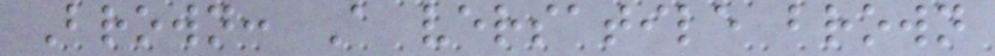Brown: A versatile brown
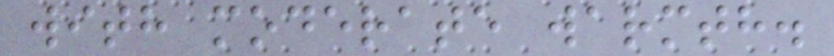with moderate warmth.
